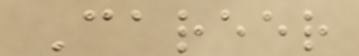Career
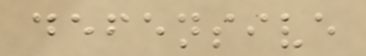defensive
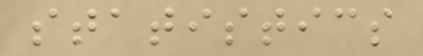statistics
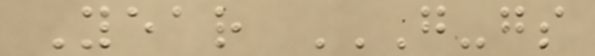Year G-GS
